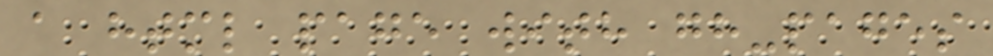a html page with gh-pages
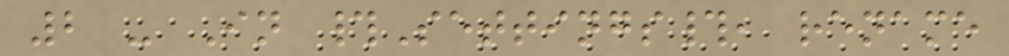2 - In #Settings#, rename
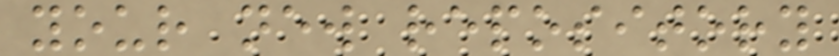your new repository
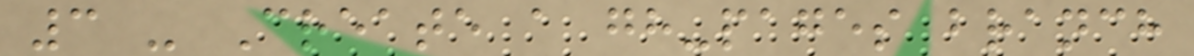3 - Create a gh-pages branch
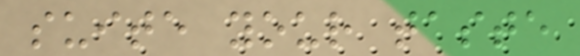suite your taste
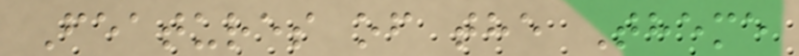Features of the Theme
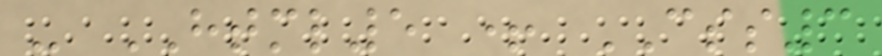- HTML5 + CSS3
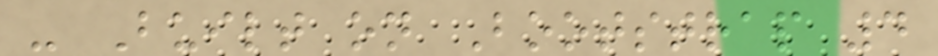- Built on Bootstrap 4
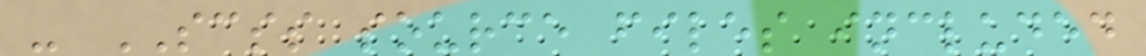- SCSS source files included
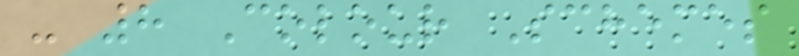- 8 Colour Schemes
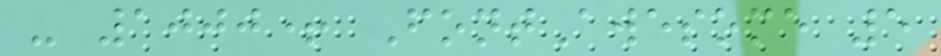- 1000+ FontAwesome 5
